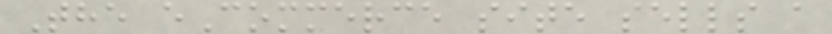The eCommerce site sells a
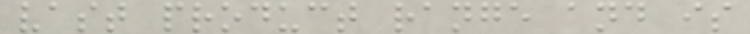vast product range and is
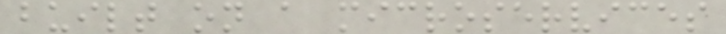built on a microservices
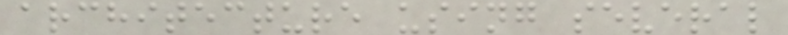architecture using several
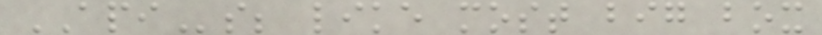APIs; like most big box
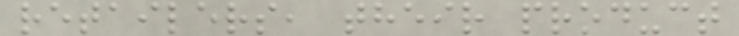retailers, their product
